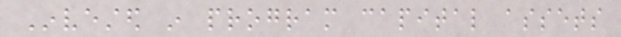Invested in program capital assets
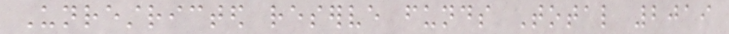Unrestricted reserve funds Total 2019
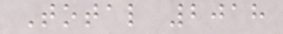Total 2018
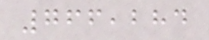766,284
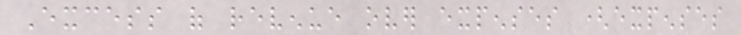Excess of revenue over expenses (expenses
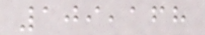109,168
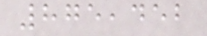875,452
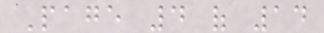Page 4 of 14
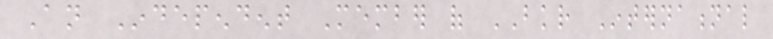An Independent Member of BKR International
